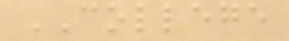COLLEGE
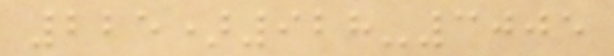225)928-3005
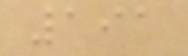191
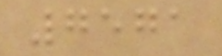7571
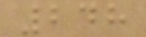248
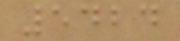5424
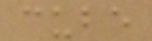cube
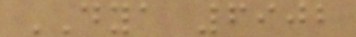DYA 6902
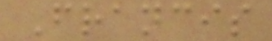Francis
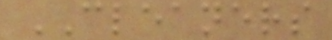CLEANERS
